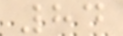84
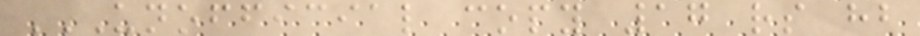UNOFFICIAL COPY 17 RS HB
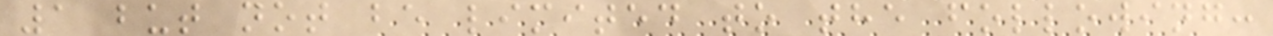1 but not be limited to the following:
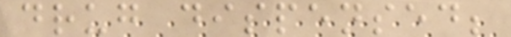drug dispensed;
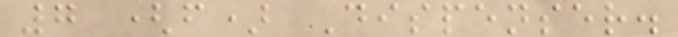7 (f) Dispenser.
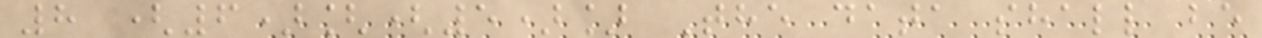8 (6)[(5)] The data shall be
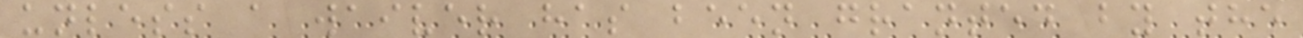unless a waiver has been granted by the
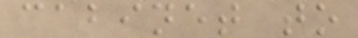cabinet to
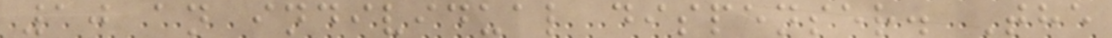10 an individual dispenser. The
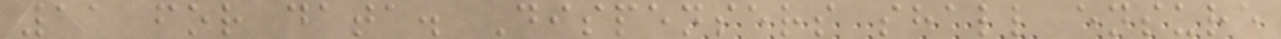11 for data. Dispensers shall ensure
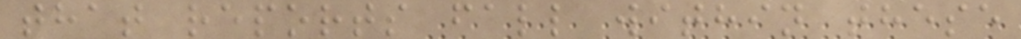that reports fall within these
